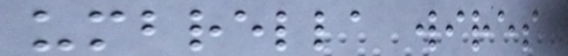umbrella wires
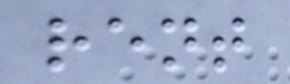rent
